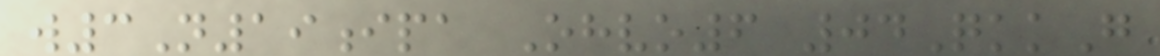w3N19ipa Ohvo6 04QkkG
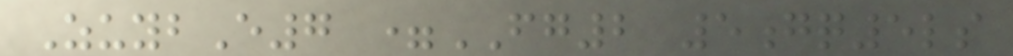ZuybE7 =FG2 5gq5ls
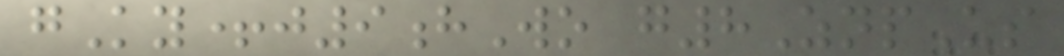gKy+j9hWo g8ZnpUs
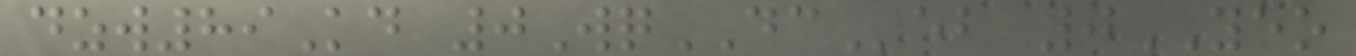dzw89Kd 0WqDCeb 0YEO
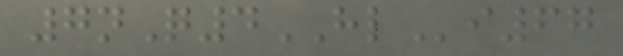7nQ4HLi67
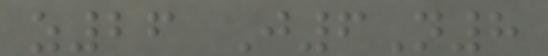z26 J6N8
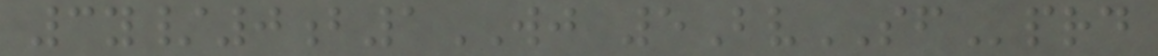3y/0b1WJ 5BvSFprd
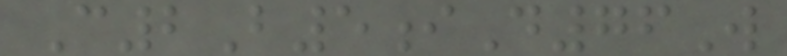C2B5iD76W
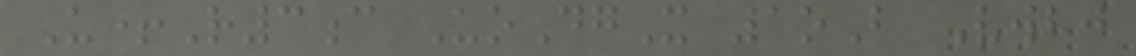U+R3c UoDgX 1oB Vwbj
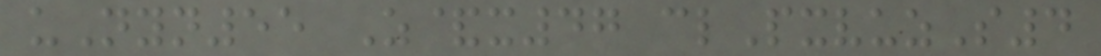uNyn55 Z&x47 clPxvuzS4
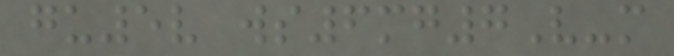gu5v ws6mg7V-m
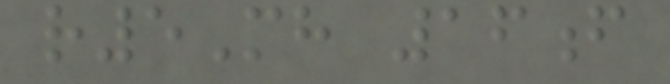r5Mh 16f
